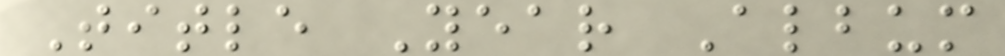Title Year Album
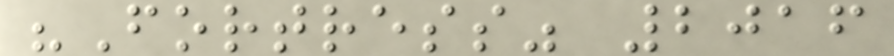"Fortress" 2016
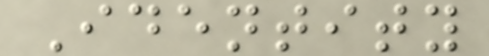Identity
